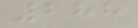288
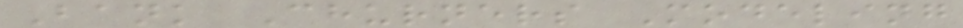Bank Churners Modeling
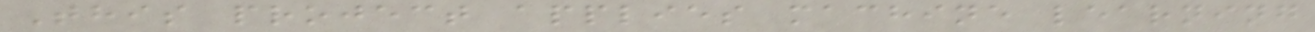This project applies machine learning
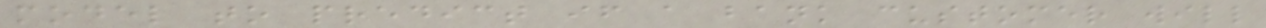model to predict if a bank customer will
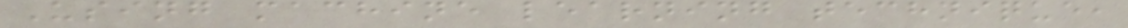Using machine learning technique,
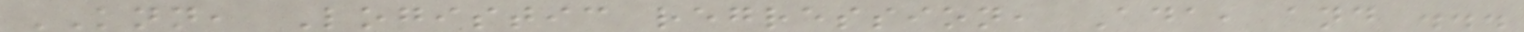KNN, Logistic regression, Ada, and ...
